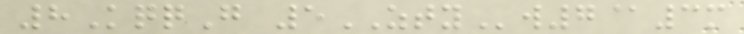8KqqG 5ZTYw7@3m
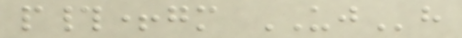p#+gm UJh
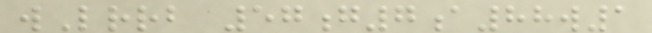wLrrb 57g7a88w1
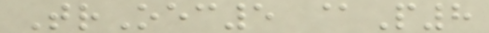TrOec5 @P8
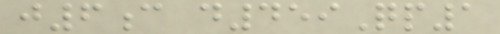j6c d459Qp1
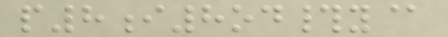p8i8od#y@
